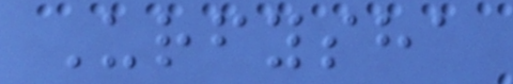Urfysha
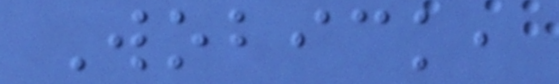Wobick,
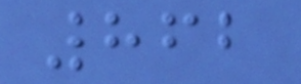862
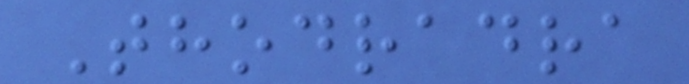Thodradra
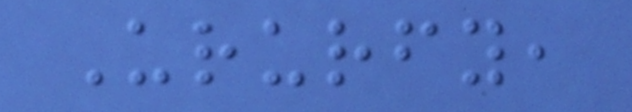Ururfy,
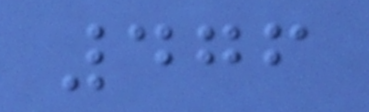476
